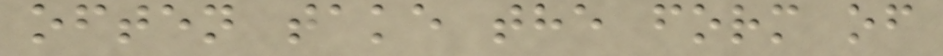often take the form of
